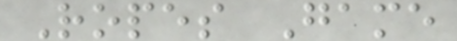Ropes Game
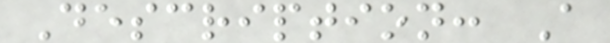Description: A
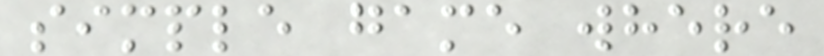simple game where
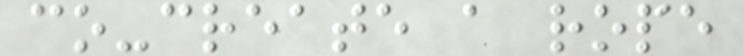co-create a rope
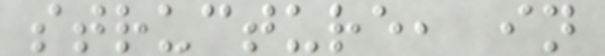structure, in
